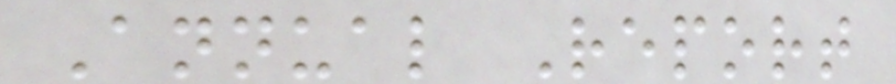Annual Report
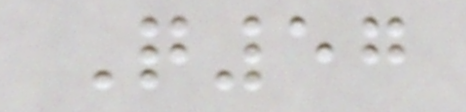Q57
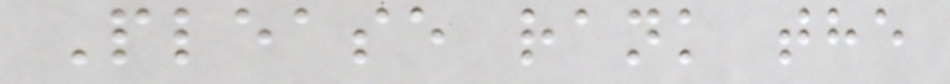Please rank the
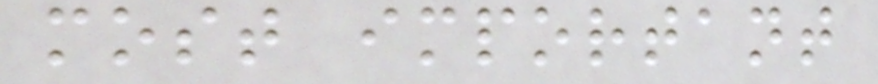most important
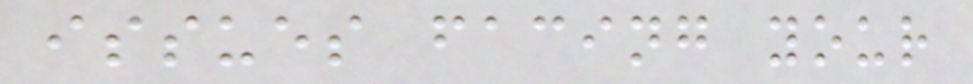issues facing your
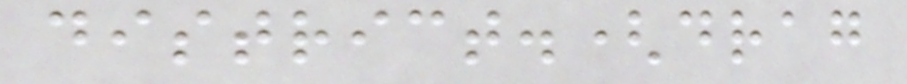district.(drag
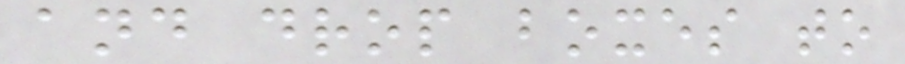and drop boxes to
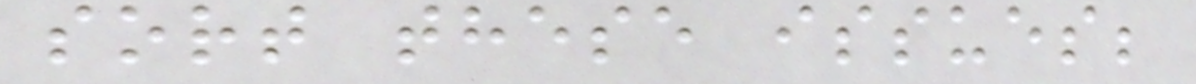sort these issues;
